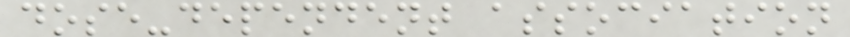dose-dependent association
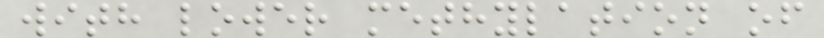with lower methylation of
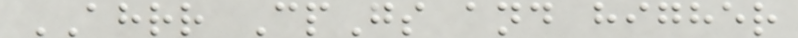AHRR CpGs and higher
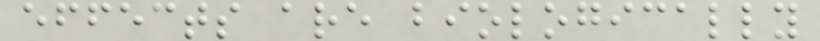effects are biologically
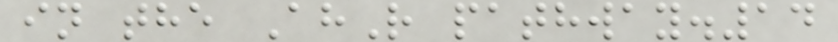in the AhR pathway.14
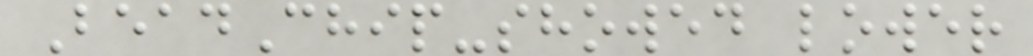BeadChip-showed lower
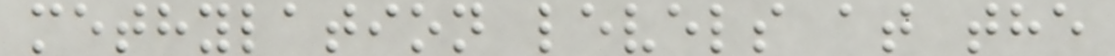methylation levels at the
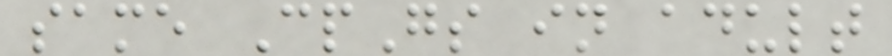same CpGs in adult
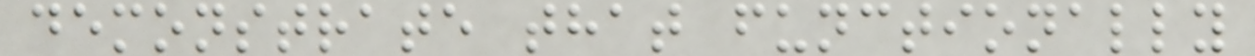demonstrate that functionally
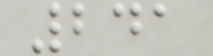241
